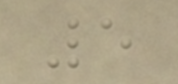5
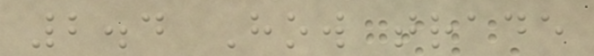2.4 How trade
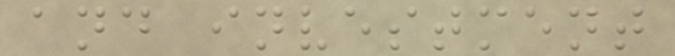and investment
